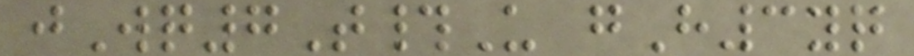jWq7T#U gH3yq
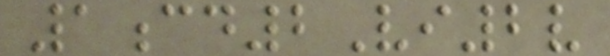1cd2Vi2v
